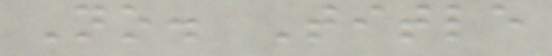No. Title
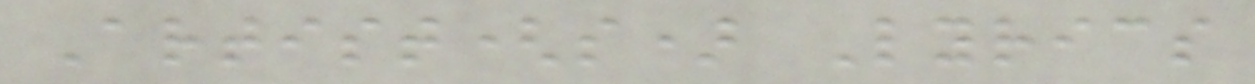Artist(s) Lyrics
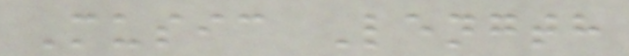Music Length
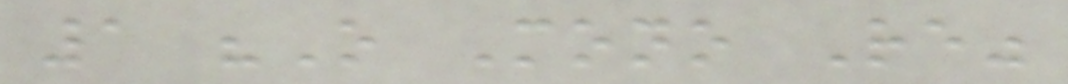1 "O Mono Re"
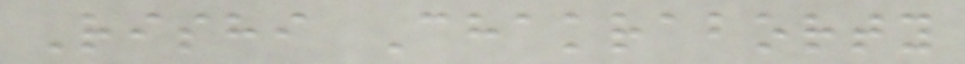Rishi Chakraborty
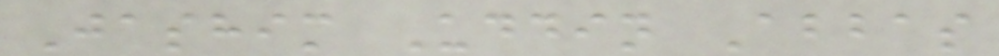Jashim Uddin Abbas
